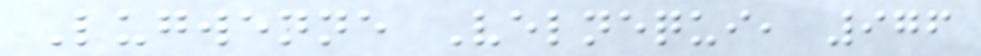Lugwenne Velnequi, 976
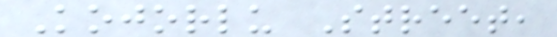Kojorlu Street,
